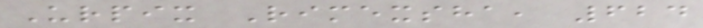Urpix Rimexsha, 624
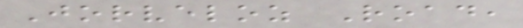Jorveloz Road,
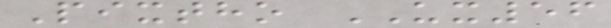Pixtho UX56
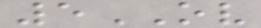5OV
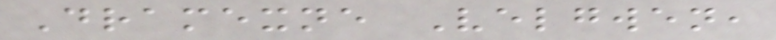Dramexne Velgwen,
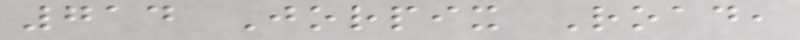714 Jorpix Road,
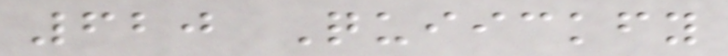620 Quiickfy
